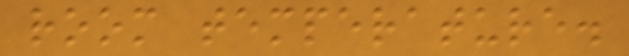room temperature.
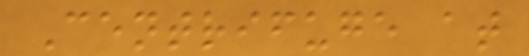Centrifuge at
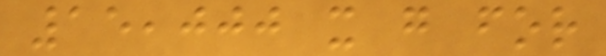15,000 x g for
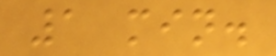1 min.
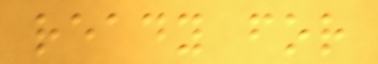ready for
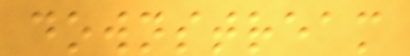downstream
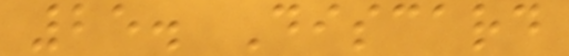25. Discard
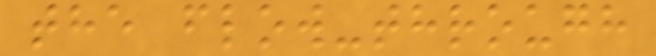the flow-through
